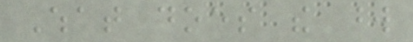What does the word
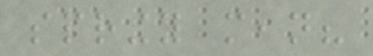springy mean?
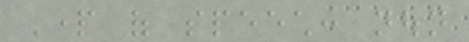Part of speech: noun
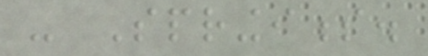- Springiness.
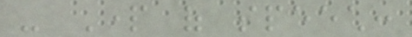- Part of speech:
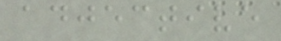adjective
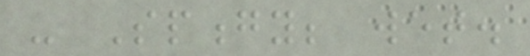- Spongy; wet.
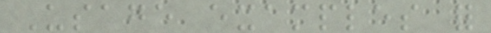Usage examples for
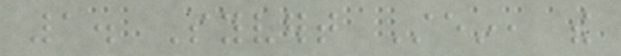1. Syvert Stein, the
